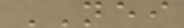NEI
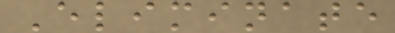Eliminate
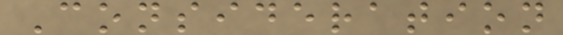Consideration
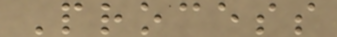Process
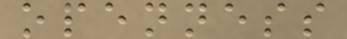openness
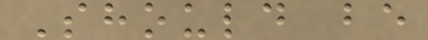Should be
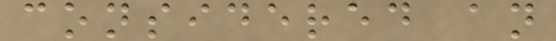considered an
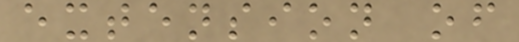extension of
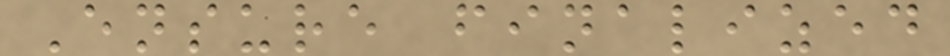Ensure finalized
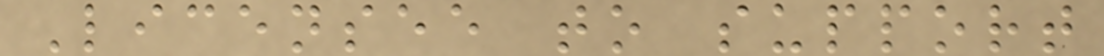Licensee to support
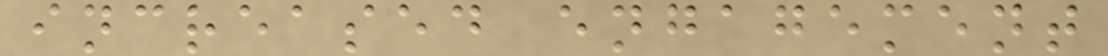increased engagement
